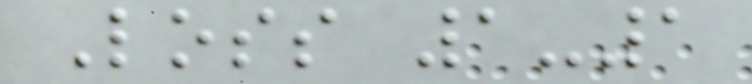Loss 1-1
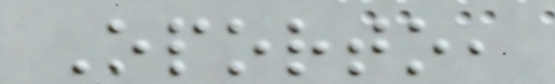Oporto,
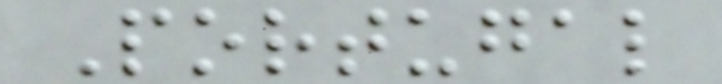Portugal
